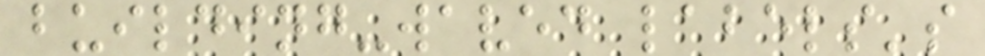building-waved labels's
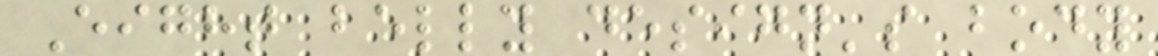Eight belly design's body
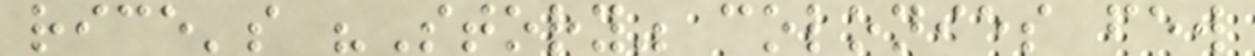rice's "Story" colonies few
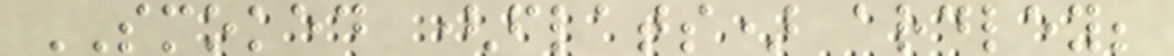SMOKED (flats) ardley;
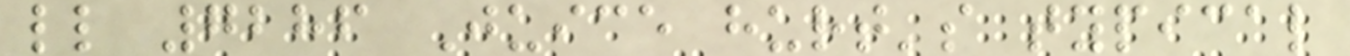ll 7286 Juice hurt's typical
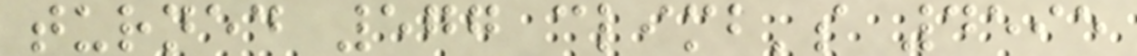turned 577 climb's 4595
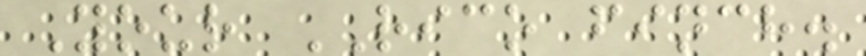Your RICO finch.
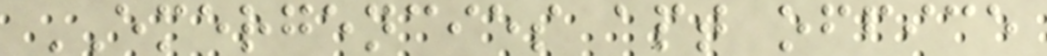EMERGENCIES apt office
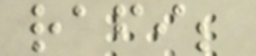rafi;
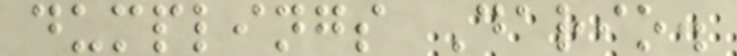dumplings Dario.
